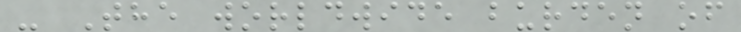- The worldwide burden of
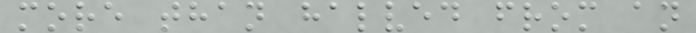more than halved from an
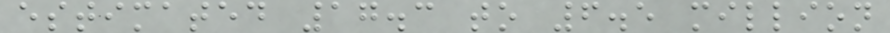estimated 17.3 to 6.5 million
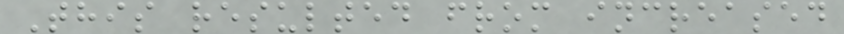This resulted from increased
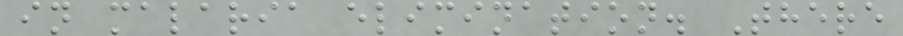in malaria elimination. There
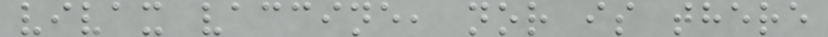vivax vaccine, nor is there
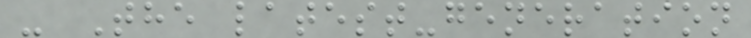- The latest-generation
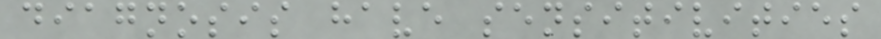diagnosis have sensitivities
